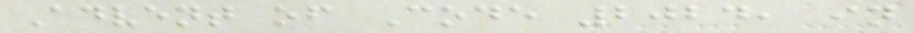Advent of Code 2024, in
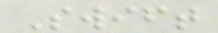Swift
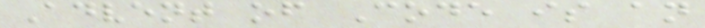Advent of Code is an
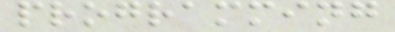programming
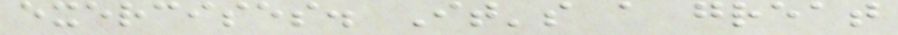exercises. It's a great
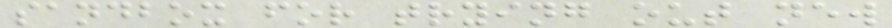sandbox for trying out new
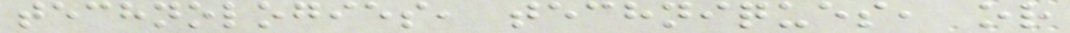technologies, techniques, or
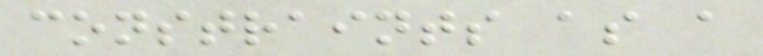constraints as a
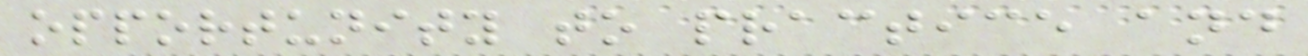opportunity to practice and
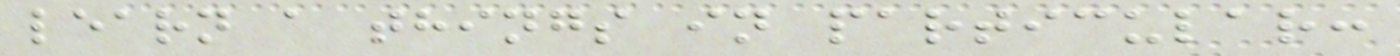learn a things in particular:
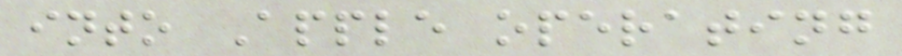into Apple operating
